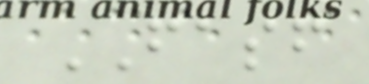FASF
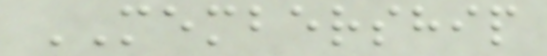MEMBERSHIP
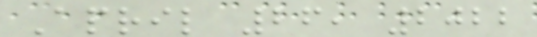April 26, 2022
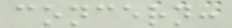concern:
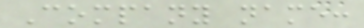Company name:
